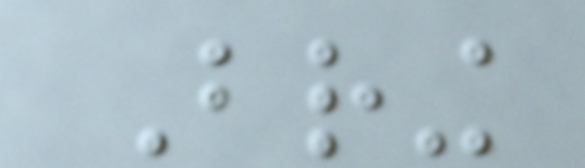Bring
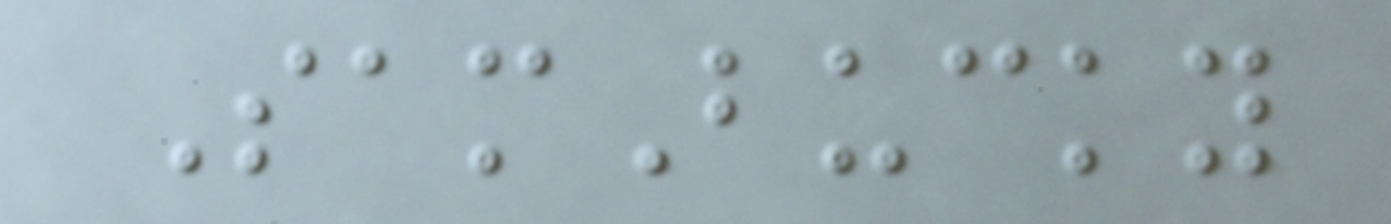SamBucky
